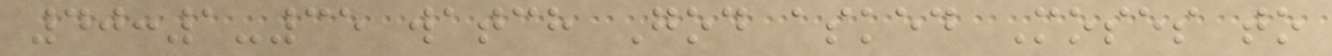40:1-35 watch God asked Moses to
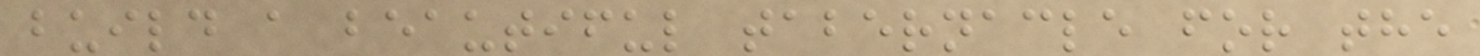build a beautiful tabernacle for the
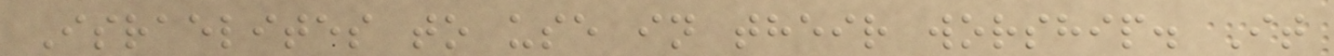Israelites to use in their worship. It
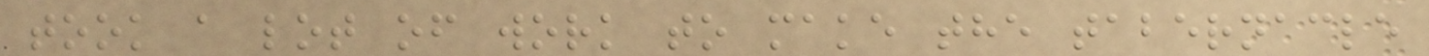took a lot of work to make the tabernacle
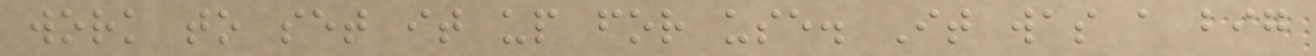work to set it up for use. It was a big
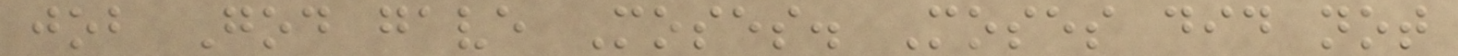job God gave Moses. Moses did not
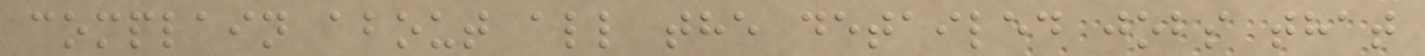complain about all the detailed jobs that
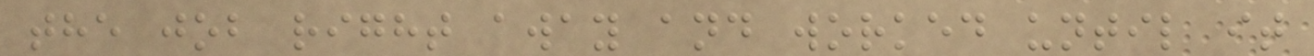the job right away and worked until it
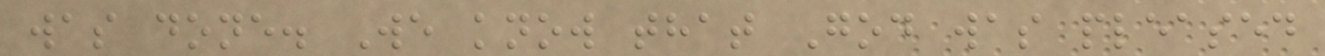was done. We know that God was pleased
